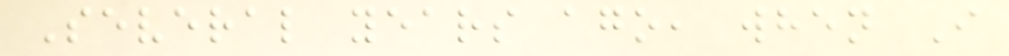Several years ago, when I
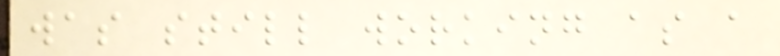was still working as a
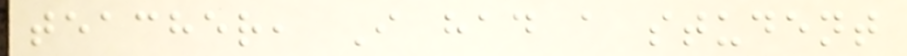teacher, I had a student
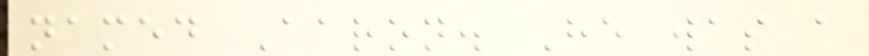named Aaron. He was a
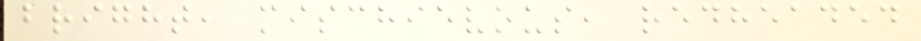bright, mischievous, redheaded
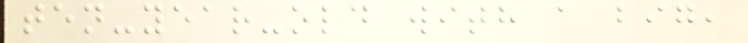ten-year-old with a big,
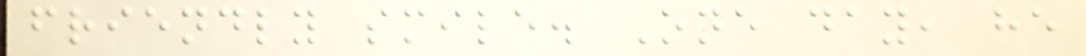friendly smile. One day, he
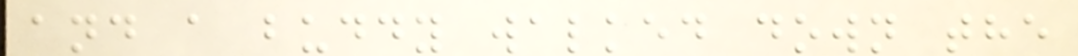and a buddy walked down the
